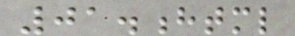01.html
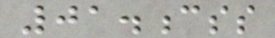01.css
